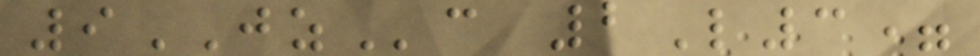9JZc 2L3=
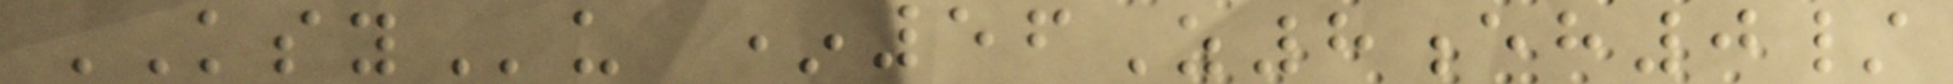KSYu *56Z8eh0/
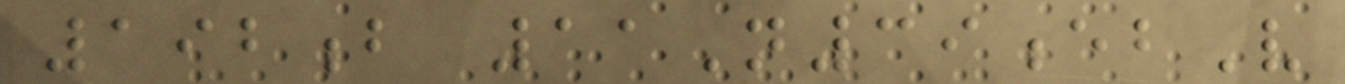192b 11N39ebV
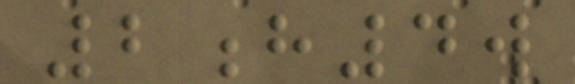2h4w
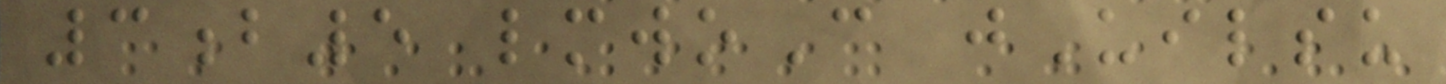3b5 lmwoC jUilsu
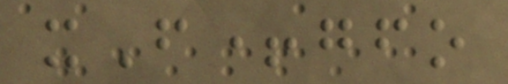xF+gfo
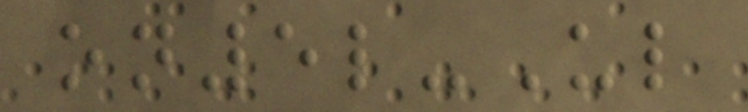on5l-Ul
